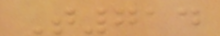T714
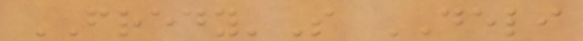FREDY'S DELI
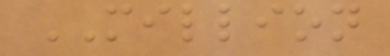MILLION
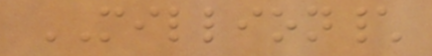MILLION\
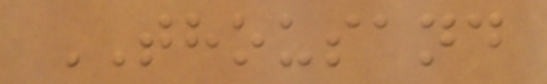THOUSAND
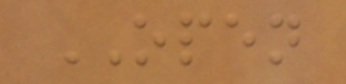OPEN
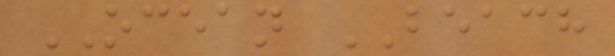OCEAN BEACH
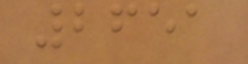2651
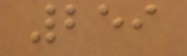259
